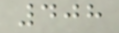408
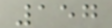157
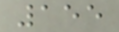155
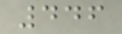446
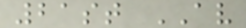21st AV
